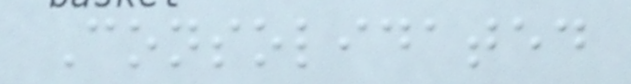Consolidated
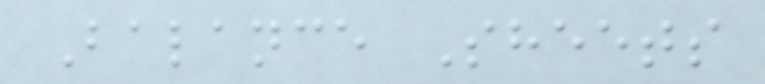Balance Sheets
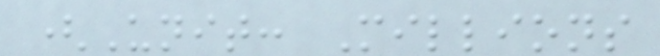(Unit: Millions
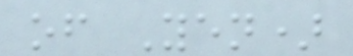of Yen)
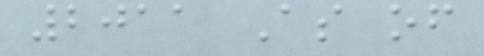2011 As of
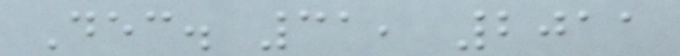Dec. 31, 2011
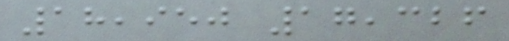18,950 17,326
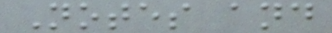Notes and
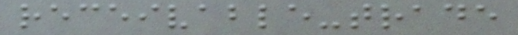receivable-trade
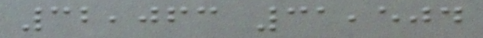32,063 31,504
